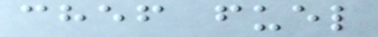chef fuel
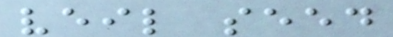veil seed
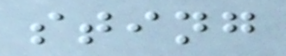sting
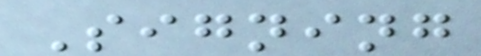Signing
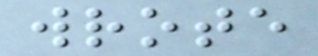wrote
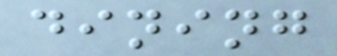dining
